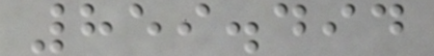859.494
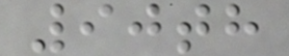90th
